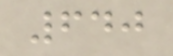640
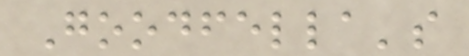Goodfella's
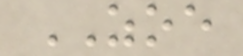ZOE
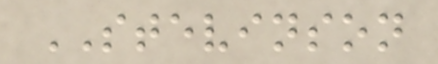STEVINSON
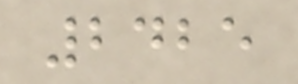2425
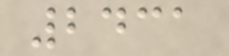2431
